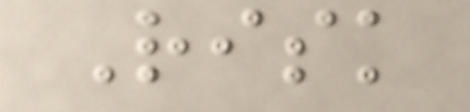Risk
